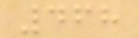468
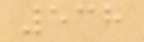538
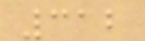312
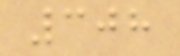308
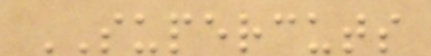SUPERCUTS
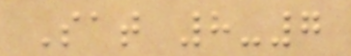Sat 8-7
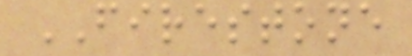FIRESTONE
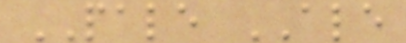PALE ALE
